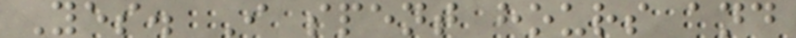Yes. I spent hours and
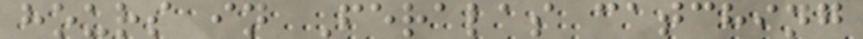hours in Feralas catching
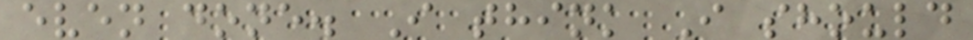even done. I think I should
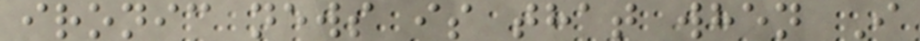ironic news is that when I
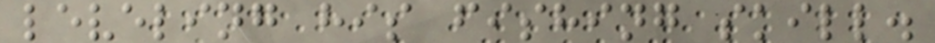leveling his fishing skill.
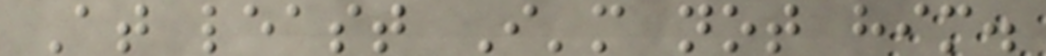At least I'm not him.
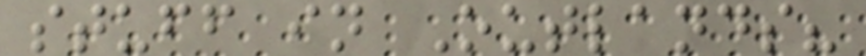stuff in Outlands?
